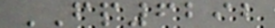FP6292
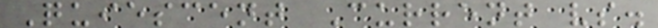Quiescent Current vs.
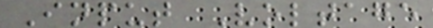Input Voltage
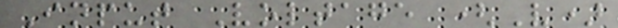Input Voltage (V)
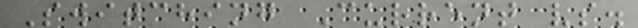Switching Current vs.
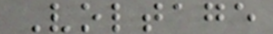Voltage
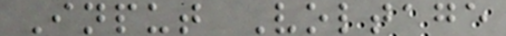Input Voltage
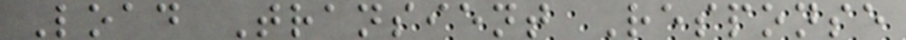Load Transient Response
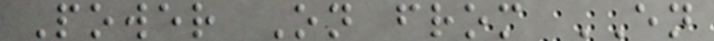Power On from EN
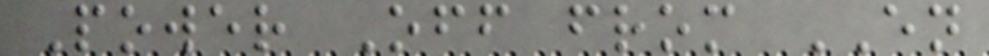Power Off from EN
